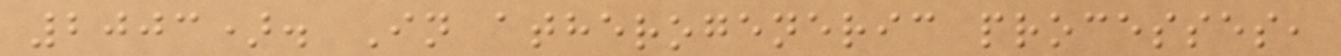2003). In atherogeneric processes,
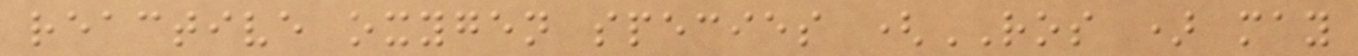reactive oxygen species (ROS ) may
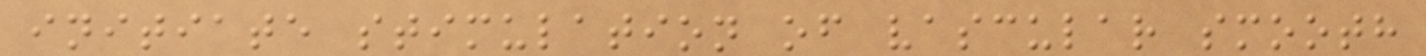initiate stimulation of vascular smooth
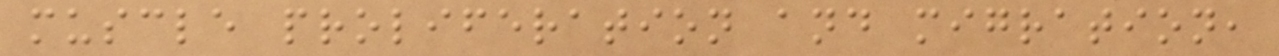muscle proliferation and migration,
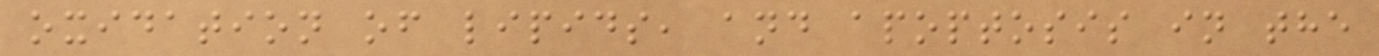oxidation of lipids, and apoptosis in the
